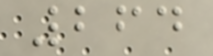264
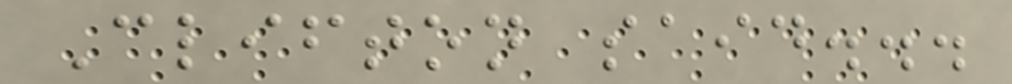Clifton said...
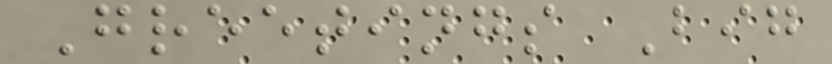Greetings Big
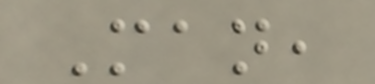Man,
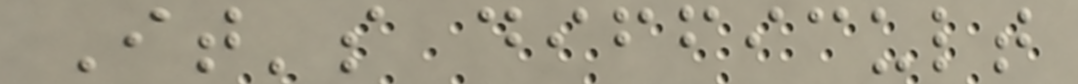It's difficult
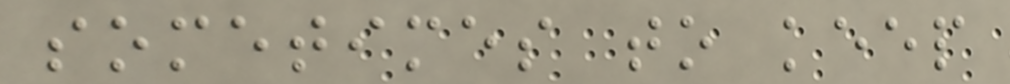sometimes to keep
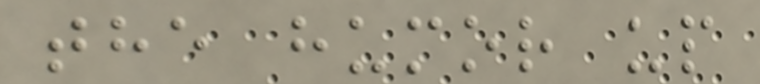the humor up
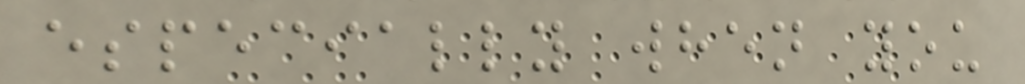especially when you
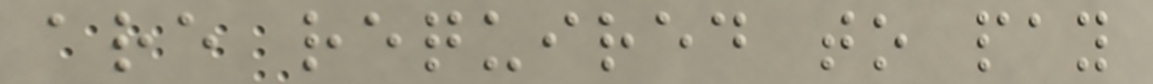are required to pay
